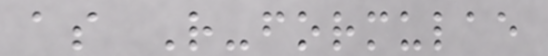as R-formulae
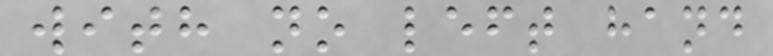with no left hand
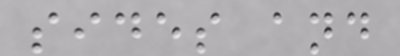sides and
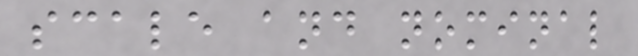scale and nominal
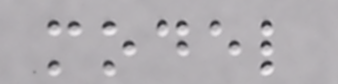model
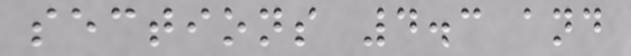sections 4.3 and
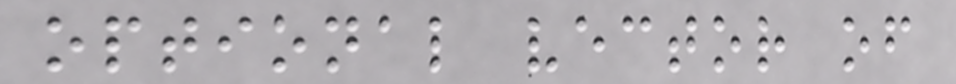optional vector of
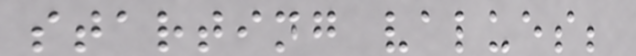starting values;
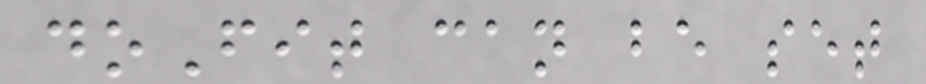doFit can be set
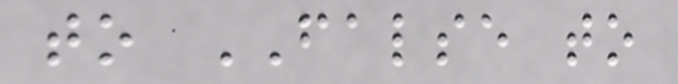to FALSE to
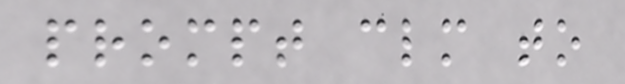prompt clm to
